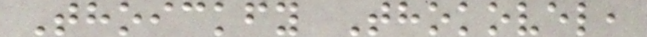Thoickfy Thokovel,
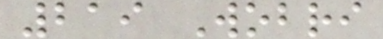219 Wobri
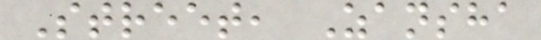Street, Zansha
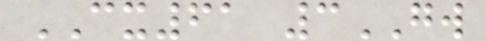CX61 3GW
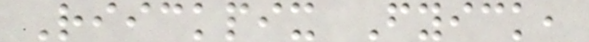Riickpix Fyick,
